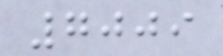7009
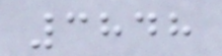3848
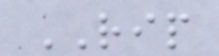RIP
